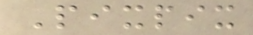Pixpix
